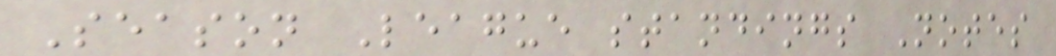Season League standings Notes
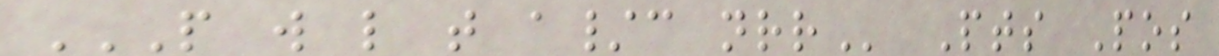P W L T A/C NRR Pts Pos
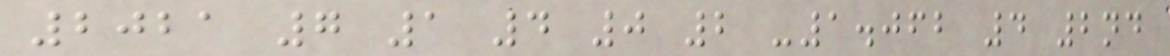2021 7 1 4 0 2 -1.062 4 2nd
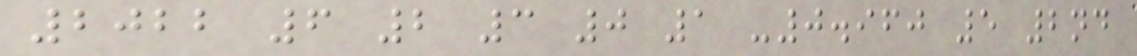2022 6 2 3 0 1 -0.960 5 2nd
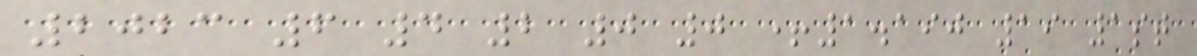2023 6 4 2 0 0 +1.190 19 1st
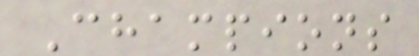Champions
